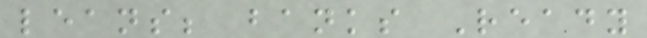leans; banks Ready
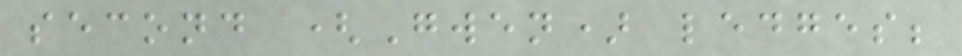second (Gwen) ledges;
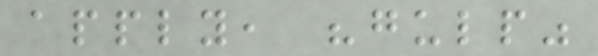apply, "gulp"
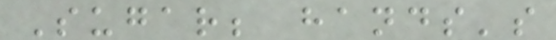Sugar; hands's
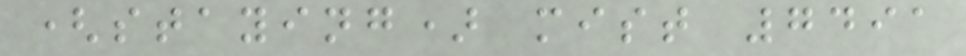(staying) mist 7491
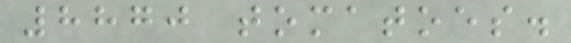8870 tomatoes.
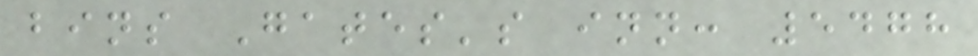bins Gates's inn: 5478
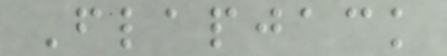Flapjack
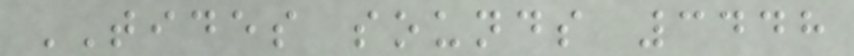TIDES sounds 3448
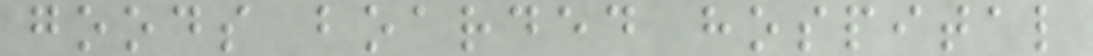goods boarded hospital
